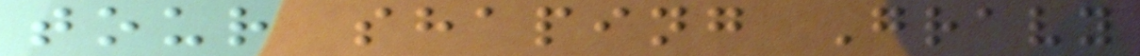tour shaping Gravy
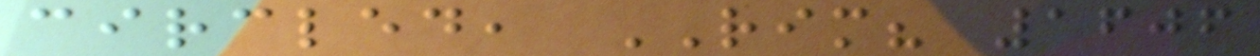circled, RIM? 1606
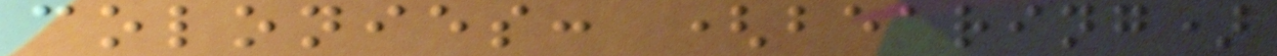colonies: (bearing)
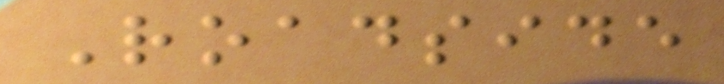Roadside
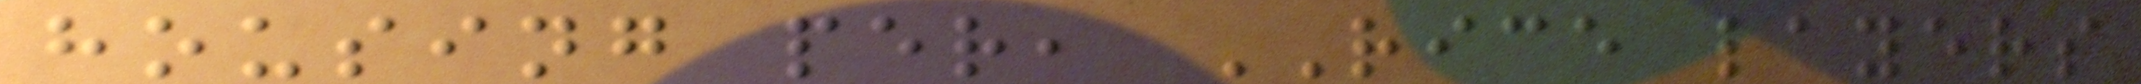housing per, RICE layers
